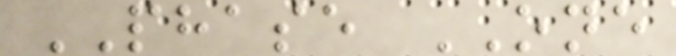PHASE ONE
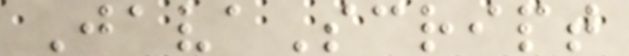JavaScript
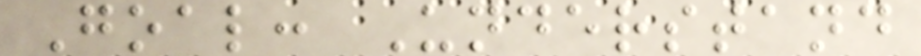Goal: Understand
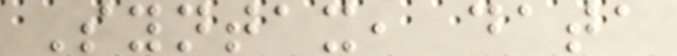Syntax, data
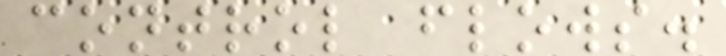control flows.
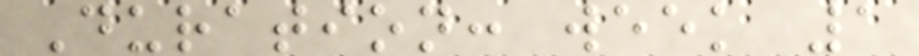Duration: week 1
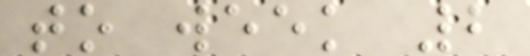to week 2
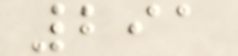291
